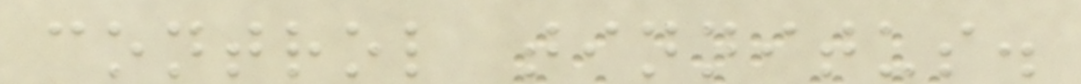control tinnitus.
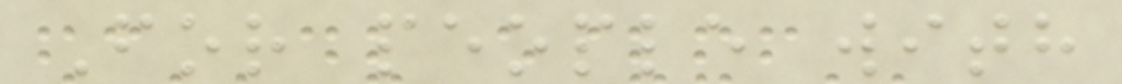For people with
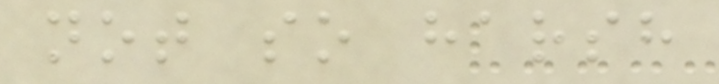not so harsh
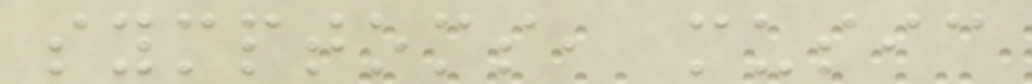symptoms, music
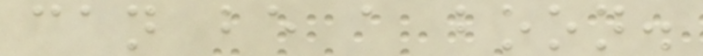can be a boon.
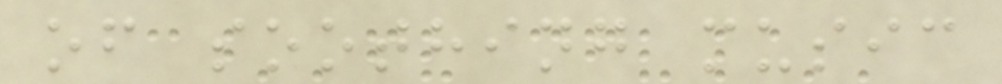of soothing music
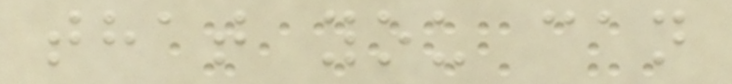that you can
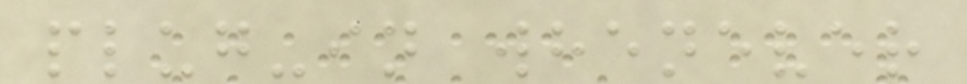plug-in whenever
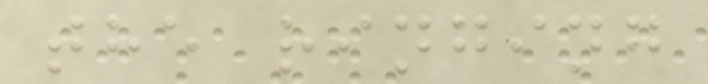the ringing
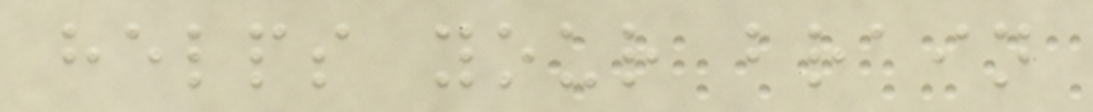helps your brain
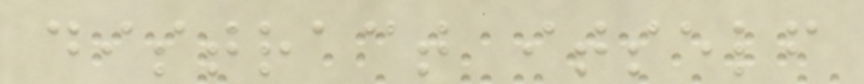distract itself
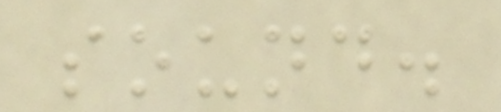sound.
